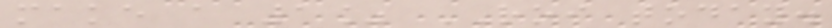make a 1% ROI today.
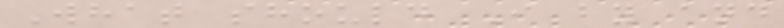What should I by and
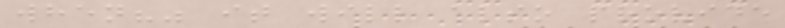when?" it will also provide
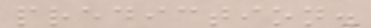prediction.
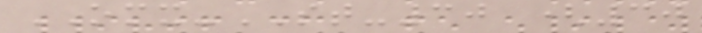OMX-ST-30 (30
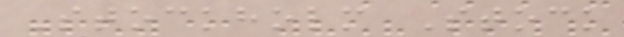Stockholm Stock
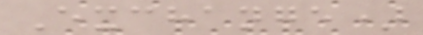Exchange)
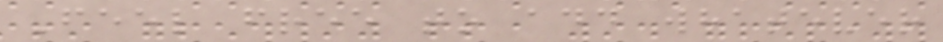Feel free to add whatever
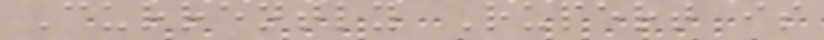Currently Rupert is
